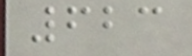623
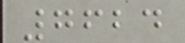7624
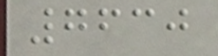7630
